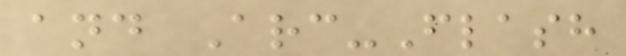and Arc-Flash
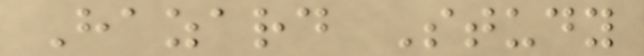Hazard Study
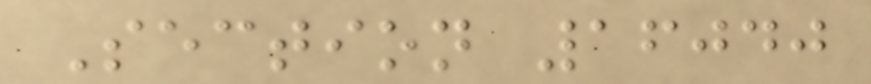Section 16040
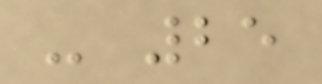- 25
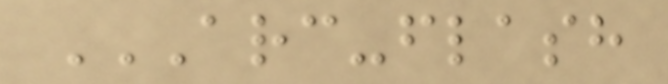ARC-FLASH
